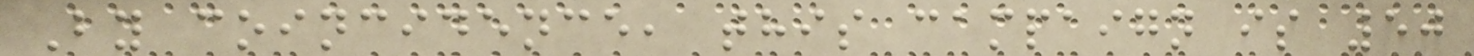By coincidence, this campaign is 50
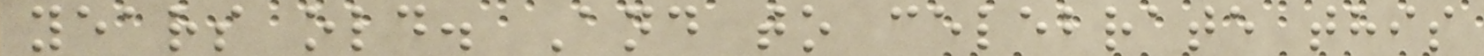years old. And to celebrate this
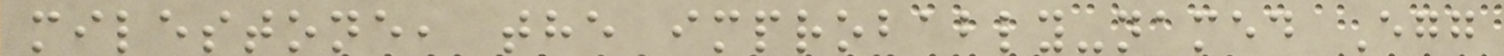milestone, the improbably-named Egg
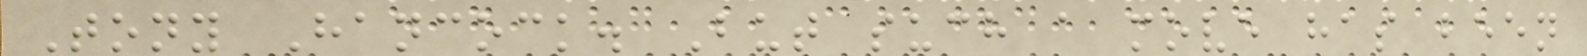Tony Hancock. But such a move has been
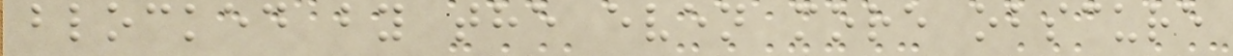blocked by the even more obscure
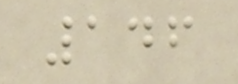146
